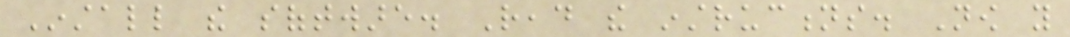Install the software. Read the instructions. Now you
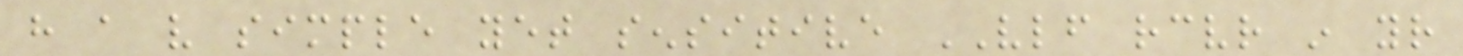have a very simple yet sensitive VLF receiver in your
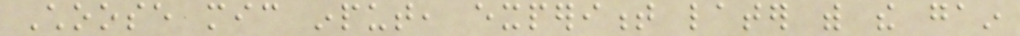Choose mic input, experiment later with the gain
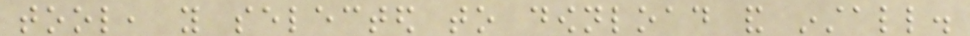tool, you selected to download and install.
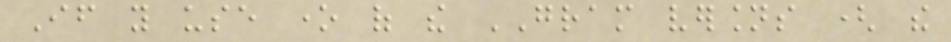If you use one of the GRAM versions ( the
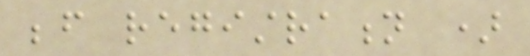before registration )
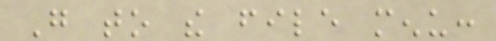Go to the file menu:
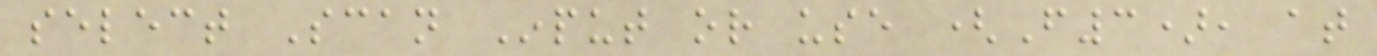select Scan Input or use (F3), at
